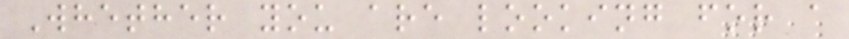Whether you are looking for a
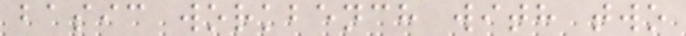basic workbench with two
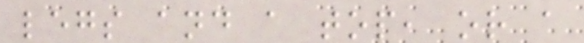legs and a top, or a
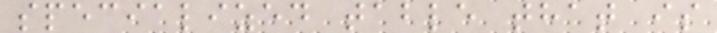specialized table that is
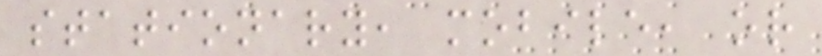stationary, mobile, or
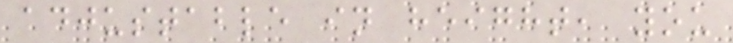adjustable in height, you
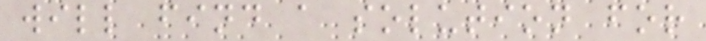will find a solution for
